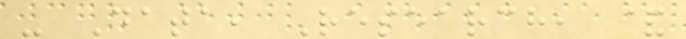- Data, Research, &
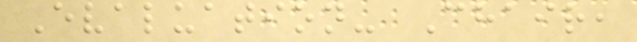Evaluation- Chair,
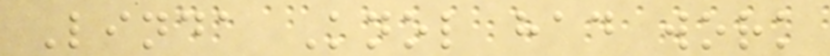Linda Knol had work
